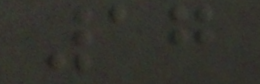17
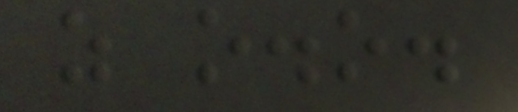z o.o.
